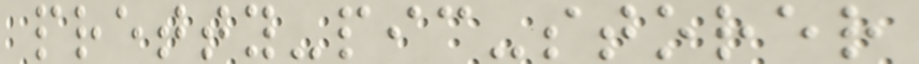pretty-pic-storer
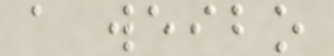a weibo
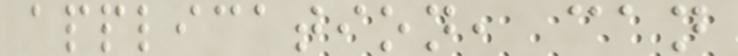application, can
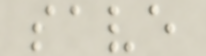save
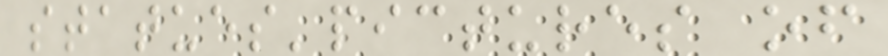statues'pictures of
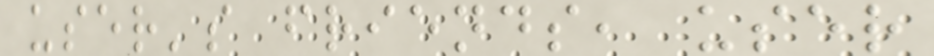user's friends, user
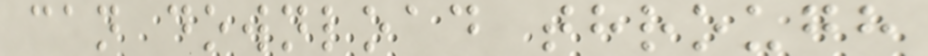can download through
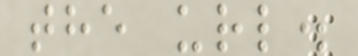the url.
